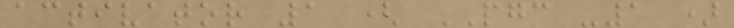activator 1 ( PGC -1 )
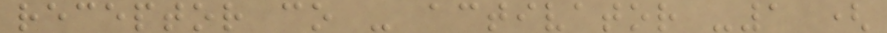receptor co - activator -1 (
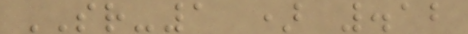SR-1 ) .12
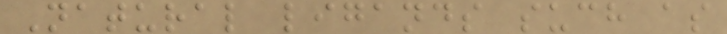Natural ligands such as
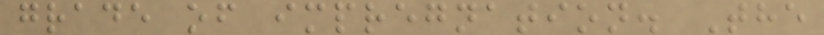grade of impregnation. The
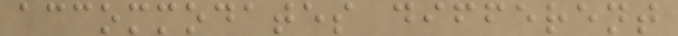accommodates different
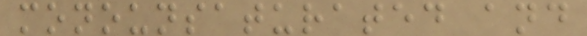monounsaturated and
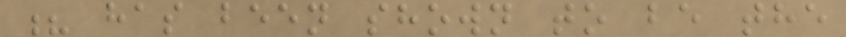? has been shown to be the
